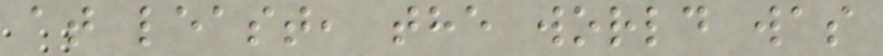at least, the world was
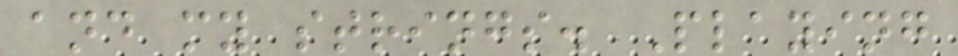and my strings. Playing
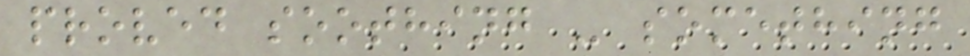proved soothing - something
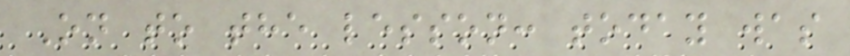On to the lesson: today was
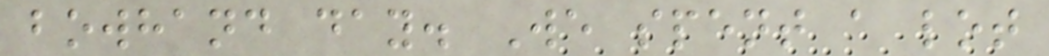bowhand day. We spent a lot
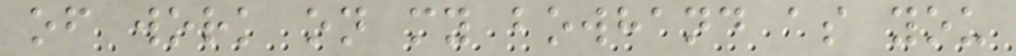of work on my bowhand as you
